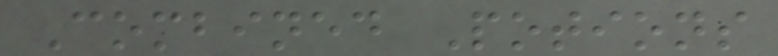Combined Potions
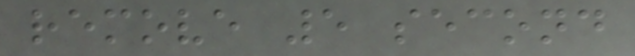remove 5 second
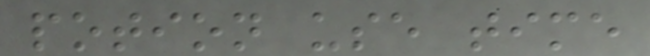potion use time
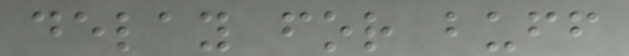delay for buff
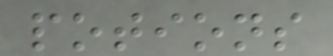potions
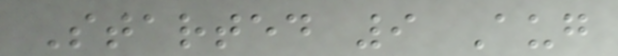Started 9 Aug
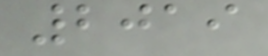2019
